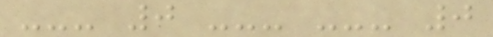--- 0 --- --- 0
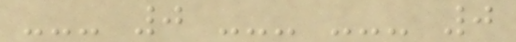--- 0 --- --- 0
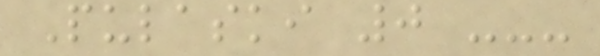Pulaski 0 ---
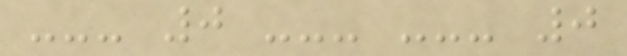--- 0 --- --- 0
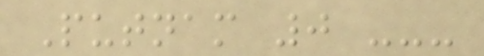Putnam 0 ---
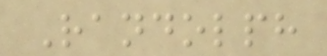Randolph
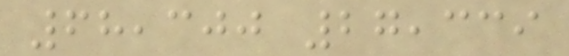68,300 27,339
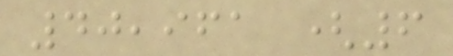40,961 (6
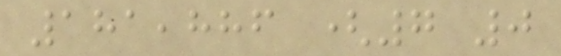181,886 (7 0
